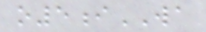o5iWA
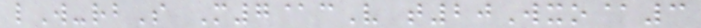lW-rbS M7@cV t20Wxo@3
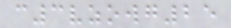c3vzowg25
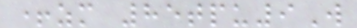+zm 85tpu9W
